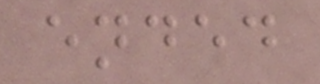ended
